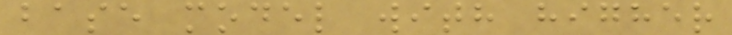base model with higher
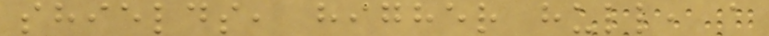shields, higher hull, a
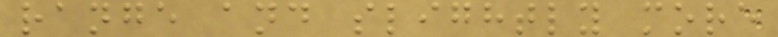range and slightly more
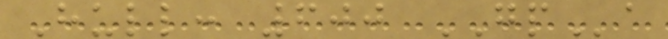Hull: 600 GPa
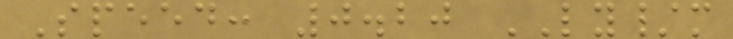Speed: 0.20 LY/m
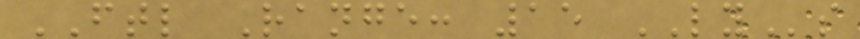FTL Range: 15 LYs
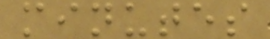minutes
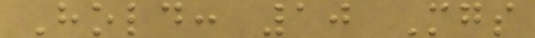Hold: 10 Mgs
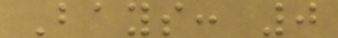Bays: 0
